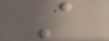A
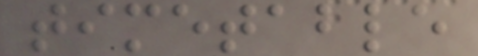timetable
